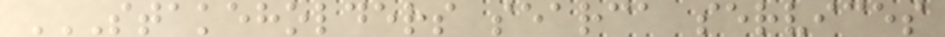STAKEHOLDERS SEARCA SERVICES
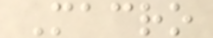Macro
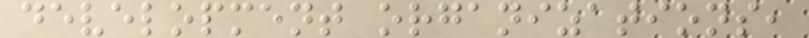development organizations,
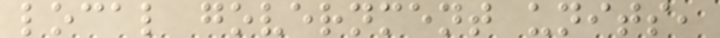local government units,
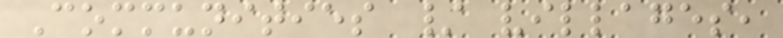Communities / villages,
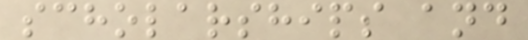scholarships and
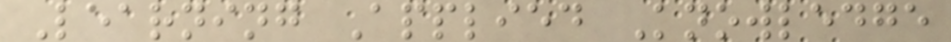Learning Applied Knowledge
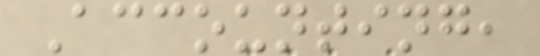Accounting,
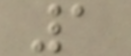1
